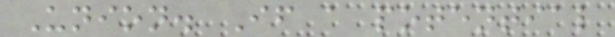Union. If a potential
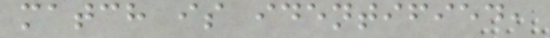match is identified,
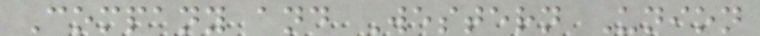Company and Western Union
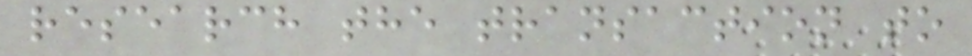research the transaction to
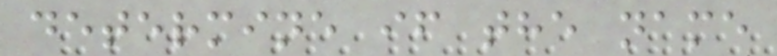determine if the name
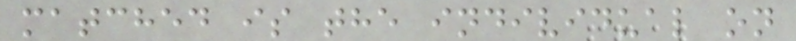matched is the individual on
